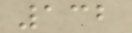132
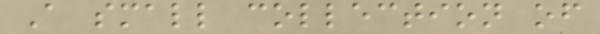A small collection of
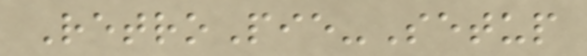RetroPie-Setup
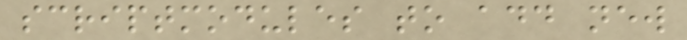scriptmodules to add new
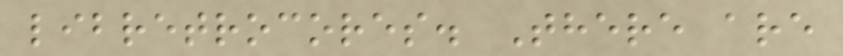libretrocores. There are
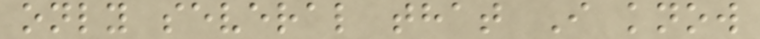only several that I know
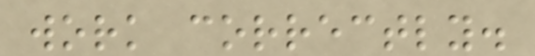work correctly.
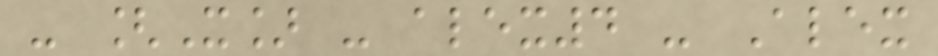- [X] - alex4 - Alex
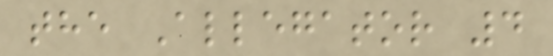the Allegator 4
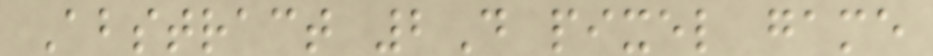Abstract 2D pixel game
